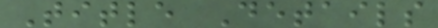Title Details
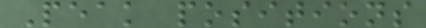Peak positions
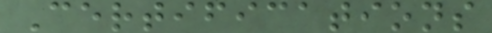Certifications
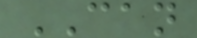CAN
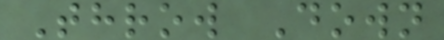Throw Down
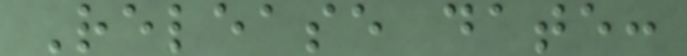Release date:
